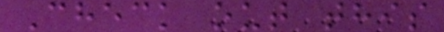Check out this
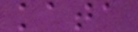kata
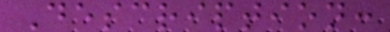Description:
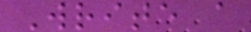Write a
